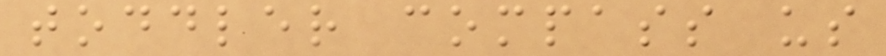toddler compass us
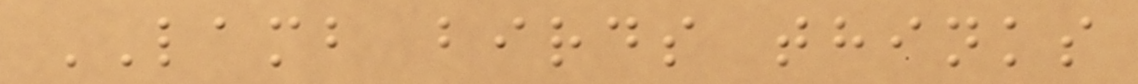LAMB birds thinks
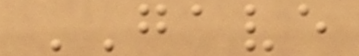GAVE
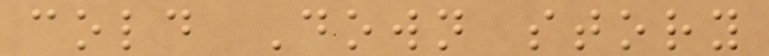cold Down story
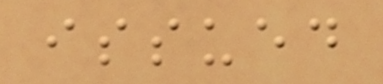issued
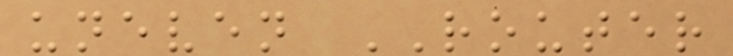uneven ROUTER
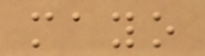mayo
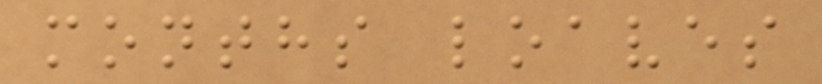months loaves
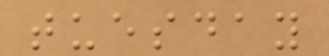tuesday
